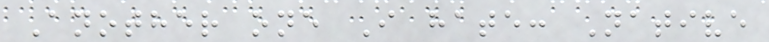Another one I hate: Native
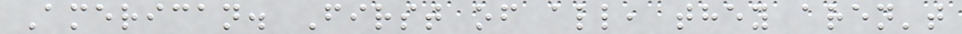American. First of all, they aren't
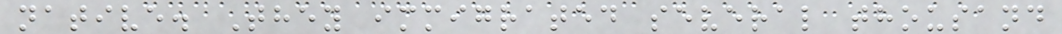native. They immigrated several thousand
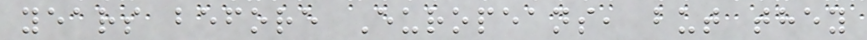years before Europeans, but they
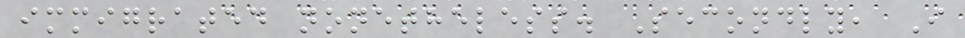immigrated nonetheless. Secondly, I
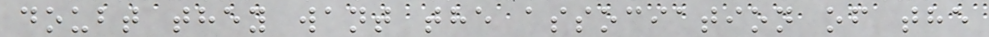doubt they want the association of the
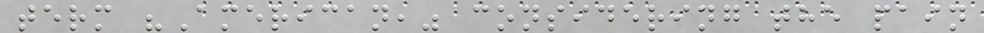term "American," considering the pain
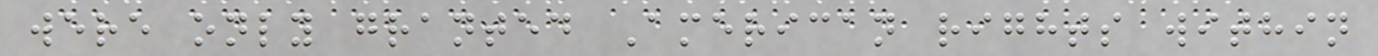were only granted American rights within
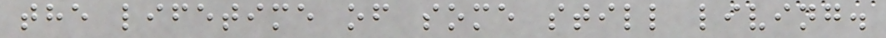the lifetime of some still living.
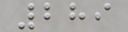289
